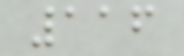116
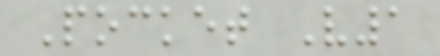Pocket V1
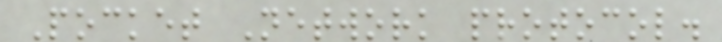Pocket Network protocol.
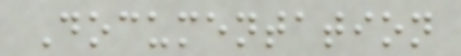Documentation
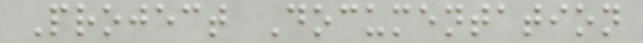Project Documentation
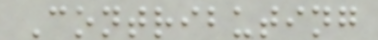Contributing
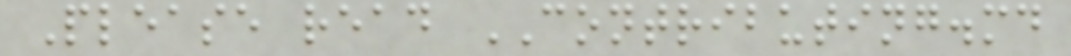Please read CONTRIBUTING.md
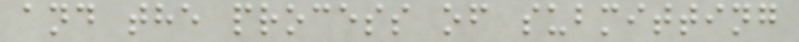and the process of submitting
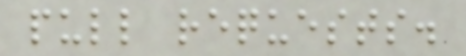pull requests.
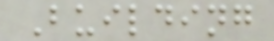Building
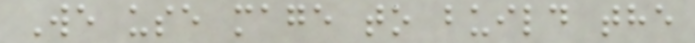We use mage to build the
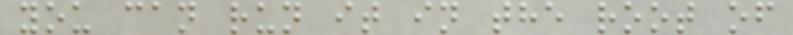you can run it in the root of
